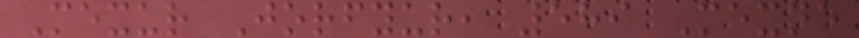Mexur Jorfyur, 589 Mexne
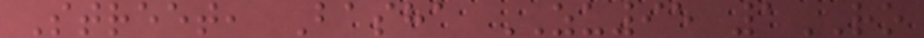Street, Basha ZU95 1RO
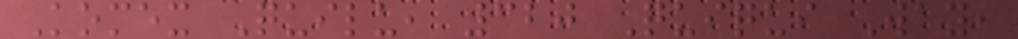Komex Quilu, 320 Quiqui Way,
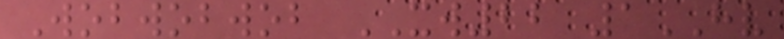Wobwobwob XW22 1HV
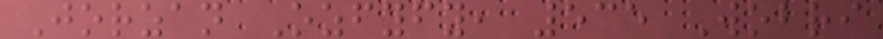Jorzan Ozfyfy, 535 Wobri
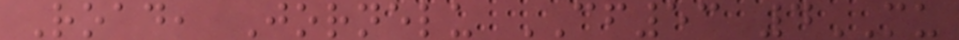Road, Jornelu CF53 4MU
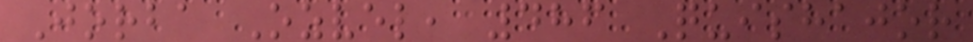Jorba Ozvel, 486 Quishajor
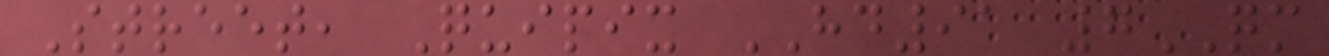Street, Quipix HD91 7QM
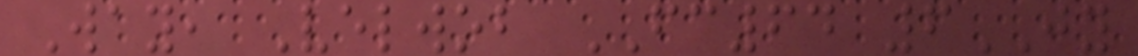Way, Velwob FC64 6JY
